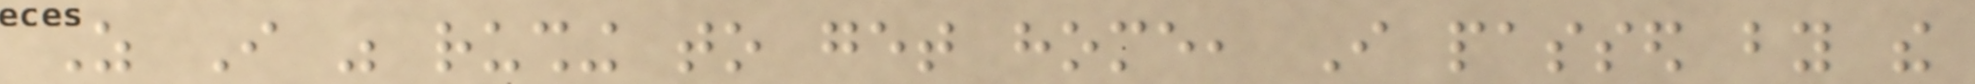As I was rushing to get home, I passed by the
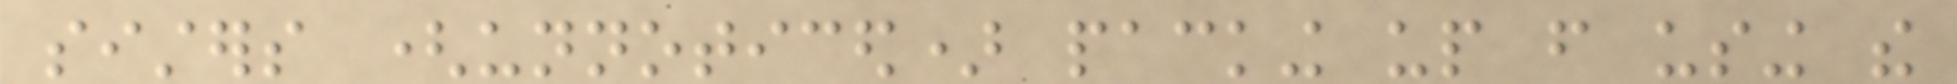sisters (unnoticed) packing up from using the
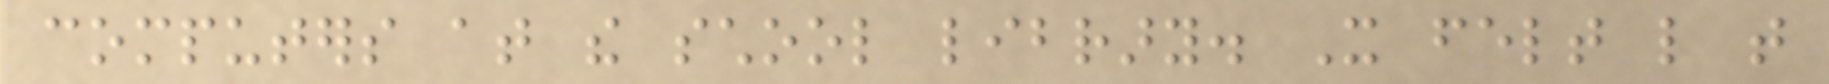computers at the school library. It felt like that
